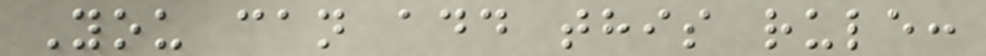You can add this rule:
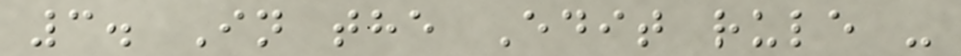3. In the Edit rule -
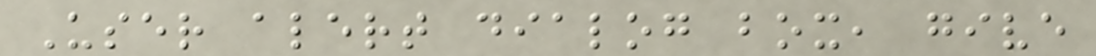User alert dialog box, give
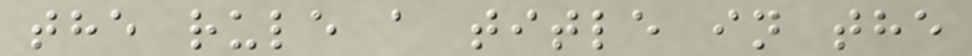the rule a title in the
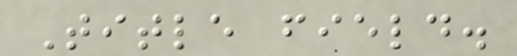Title field.
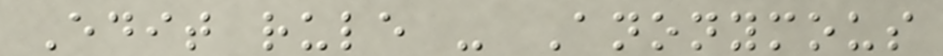Edit rule - Anonymous
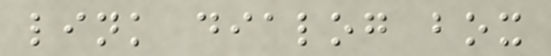link dialog box
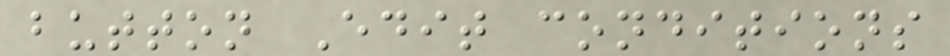button Edit conditions
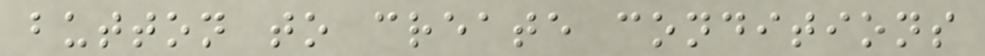button to create conditions
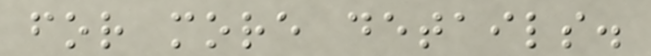for more details.
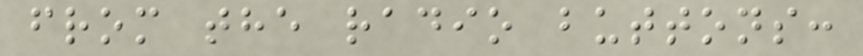from the radio buttons:
